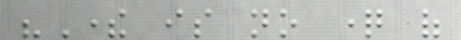"There is no question of
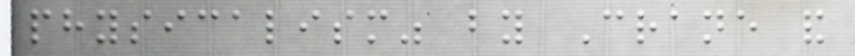physicalism" by Crane and
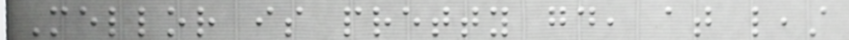Mellor is pretty good, at least
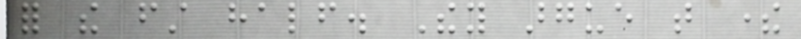for the first half. They argue that there
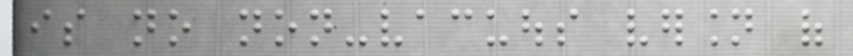is no non-vacuous version of
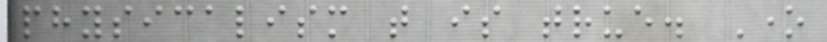physicalism that is true. One
